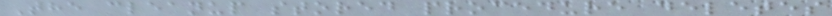The cleanup stored procedure deletes
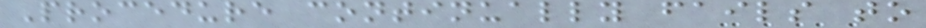Procedure continually fails to
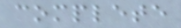complete
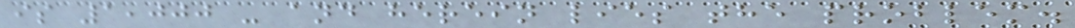is 1,000 - and herein lies the problem.
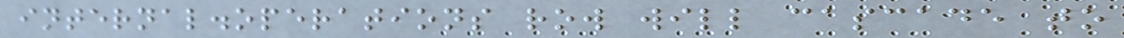internal.operations row will cascade to
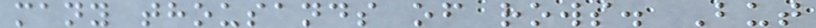many thousands of rows. But
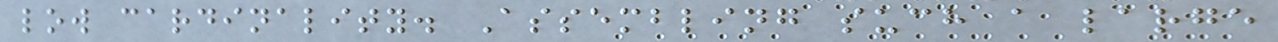low cardinality. Assembling such a large
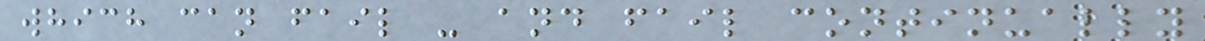which can fail - and fail continually
